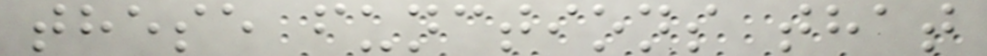these functions that
